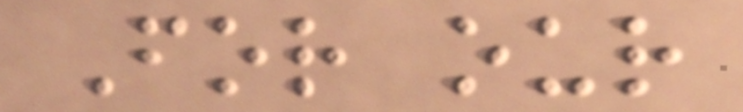For our
